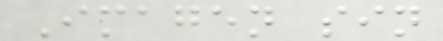Imagen sin
